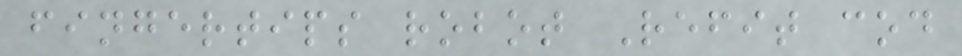fingertips robot Refit cod
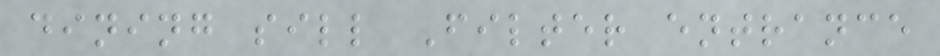dining sill Filter entrance
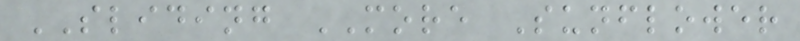SLIDING MORE Sunflower
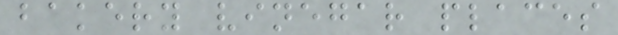bakery vinegar places
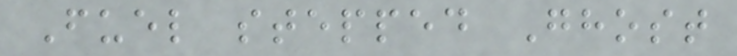Fuel stepped Ghost
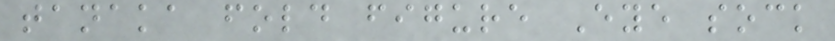tanaka fold figure Eye sock
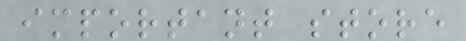important store
